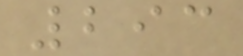293
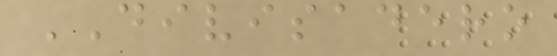DIVISADERO
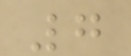7
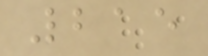215
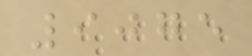9075
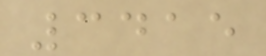3415
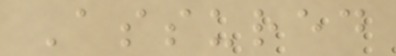Assured
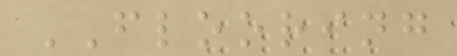FLOORING
